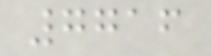7716
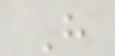H
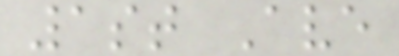1st Ave
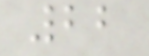22
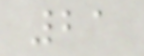21
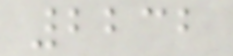2232
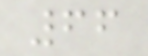66
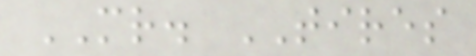MR. TIRES
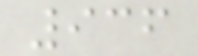936
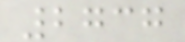2737
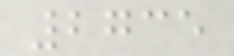2735
